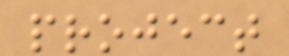project
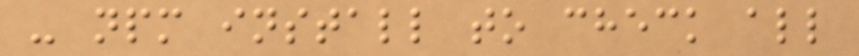- npm install to check all
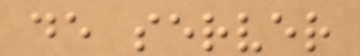de server
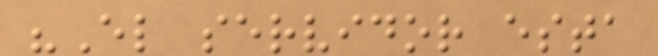"El servidor esta
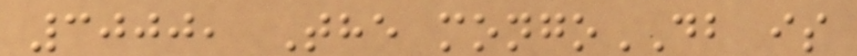3000, The mongoDB is
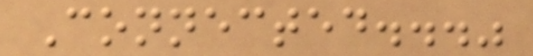Connected..."
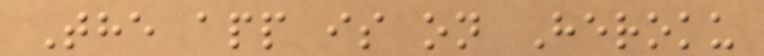The app is on Heroku
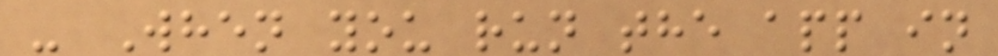- When you run the app in
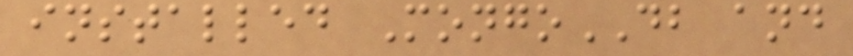installed MongoDB and
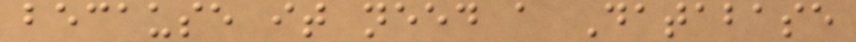because it need a Database
